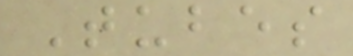Tubes
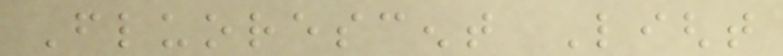Fluorescent Light
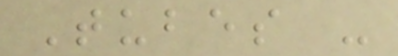Tubes -
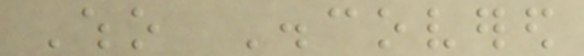Who Discovered
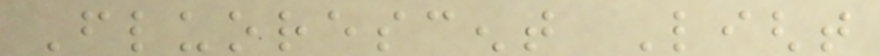Fluorescent Light
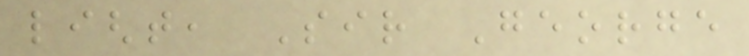light, Sir George
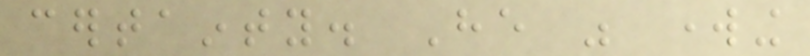certainty. He was working
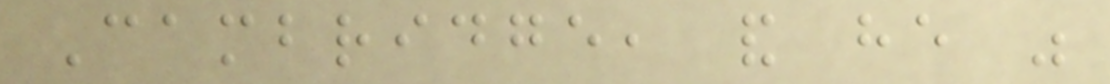Cambridge, and he was
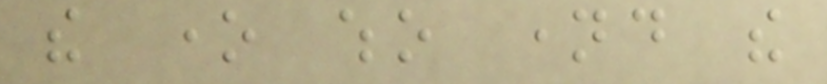the one who named the
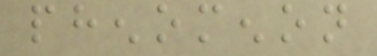phenomenon
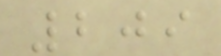209
